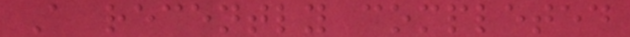A recently completed
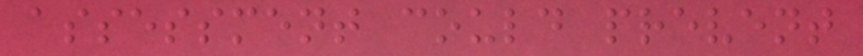assessment could prevent
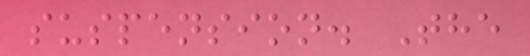suspension. The
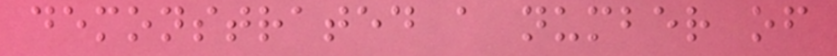demonstrated a number of
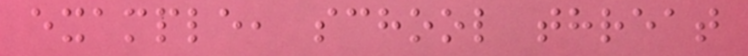example, school threat
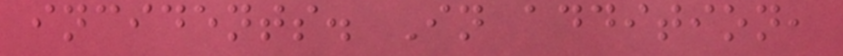incidents. In addition,
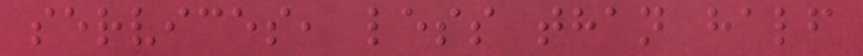services, less than half
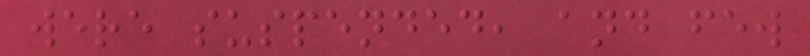were suspended, and few
